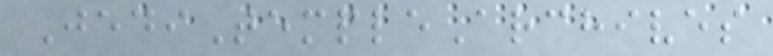JediTempleArchives
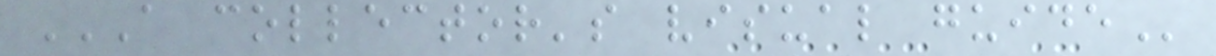A COLLECTOR'S VISUAL GUIDE
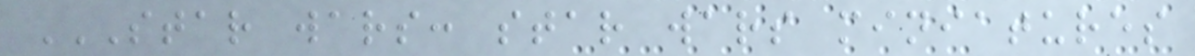STAR WARS: STAR WARS MINIATURES
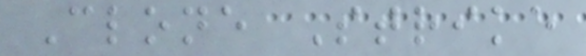Clone Strike
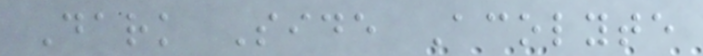Dark Side Acolyte
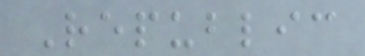Republic
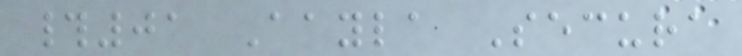#01 Aayla Secura
